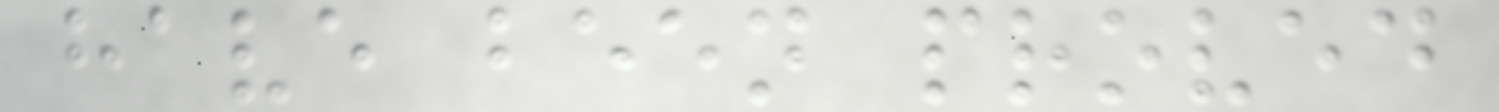have been proved
